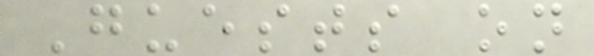Guests on
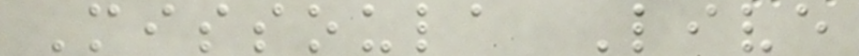Missoula Live
